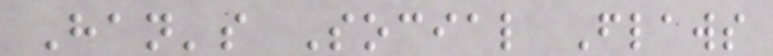Han's Social Flaws
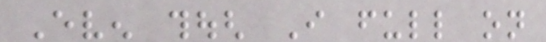Even though I full on
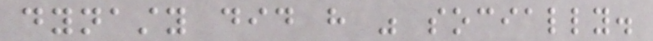dynasty did have was socially.
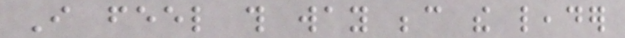I feel this way because the leader
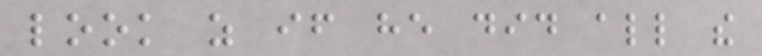look as if he did all the
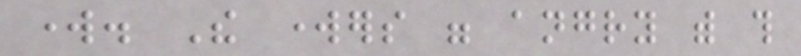work. The workers were angry with this
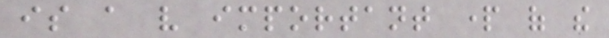is a very important part of the
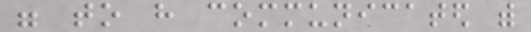were to have communicated with
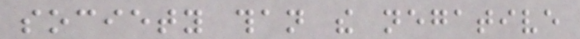society than the negative
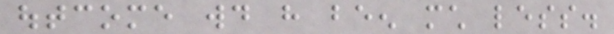outcome would have been much less.
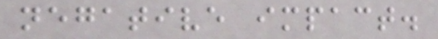negative impact.
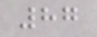87
